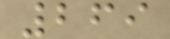269
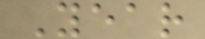Year
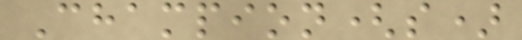Champion(s)
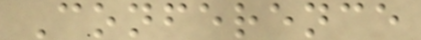Conference
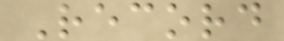Record
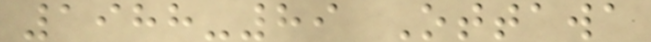1988-89 Ottawa
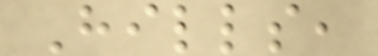Hills,
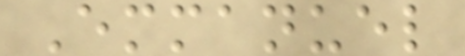Emmanuel
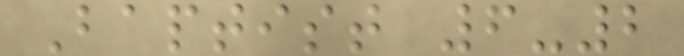Baptist 6-2
